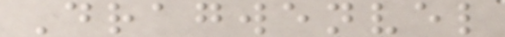Dragwenvel
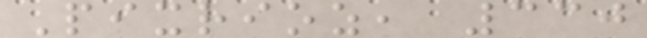Pixrioz, 330
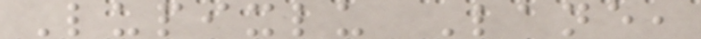Lupixlu Lane,
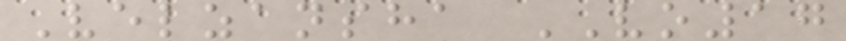Velzansha VO17
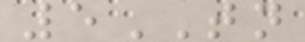5TN
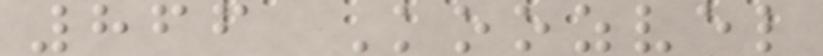866 Koozvel
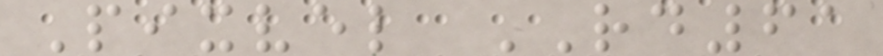Pixvel RD61
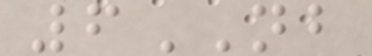6NB
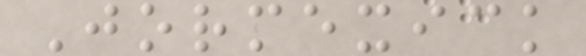Jormexick
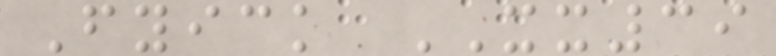Fyick XX39
